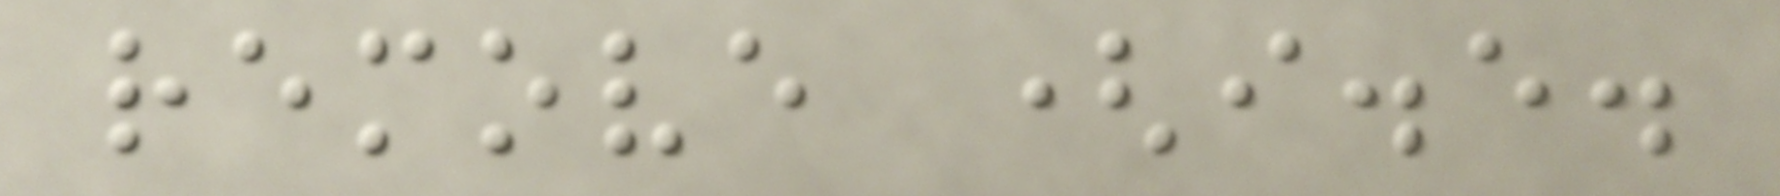remove (i.e.
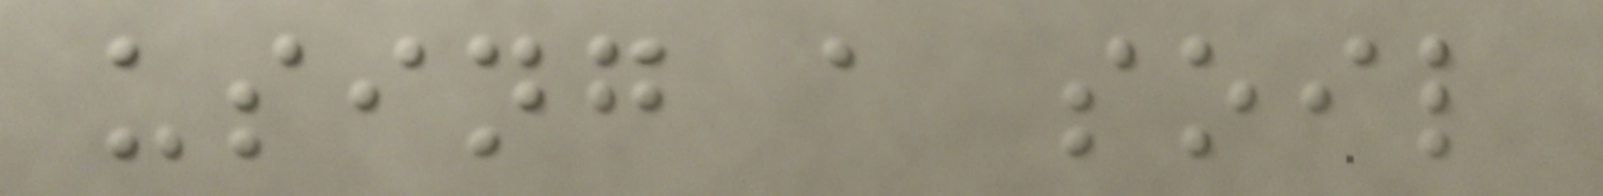using a soil
